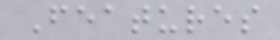Features
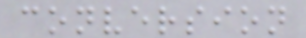conversion
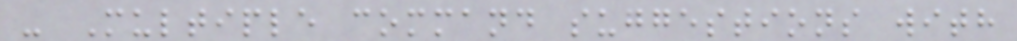- Multiple command suggestions with
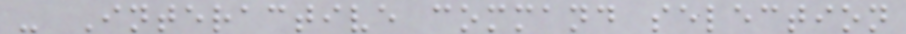- Interactive command selection
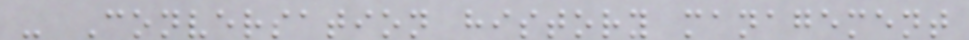- Conversation history management
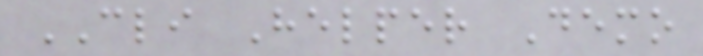CLI Helper Demo
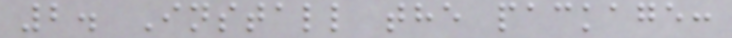2. Install the package:
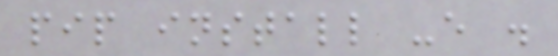pip install -e .
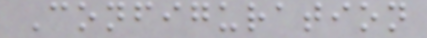Configuration
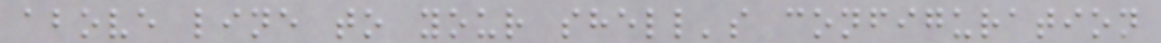above line to your shell's configuration
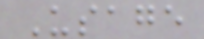Usage
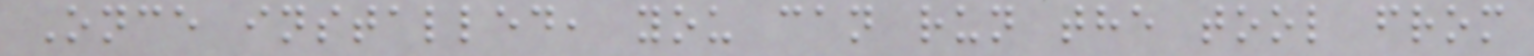Once installed, you can run the tool from
